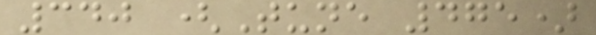340 (Tune 475)
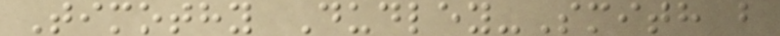Timothy Dudley-Smith b
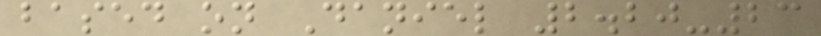based on Daniel 2.20-23
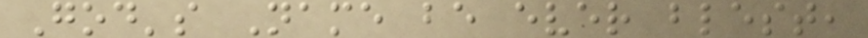God's Name be ever blest,
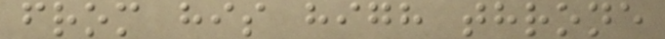from his high throne
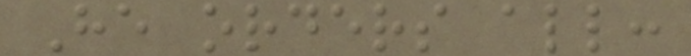He orders all:
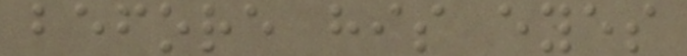before his eyes
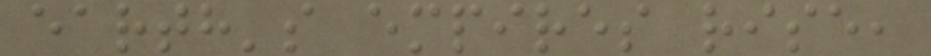earth's empires rise,
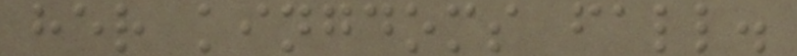her kingdoms fall.
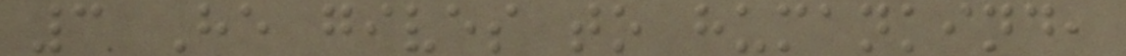3 He gives to humankind,
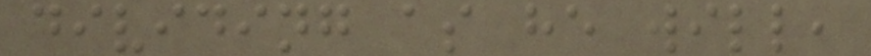dividing as he will,
